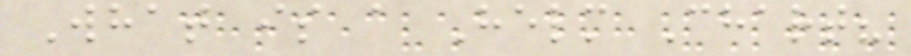What is a Helm Chart?
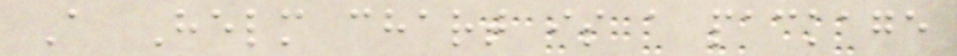A Helm chart is a package
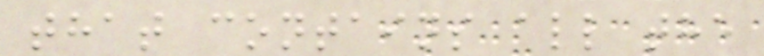that contains all the
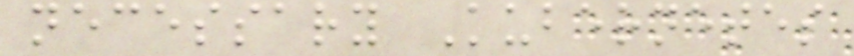necessary Kubernetes
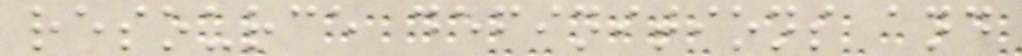resource definitions and
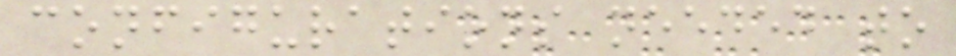configurations needed to
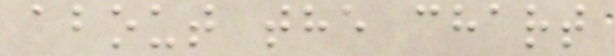about the chart
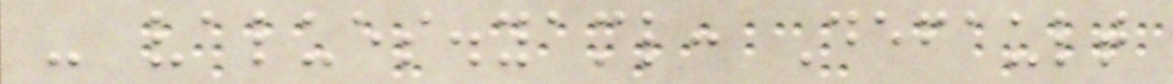- values.yaml: Default
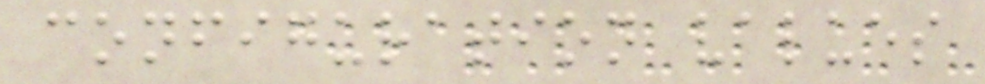configuration values
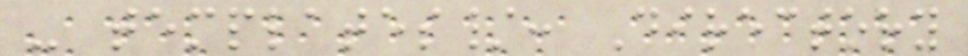- templates/: Directory
